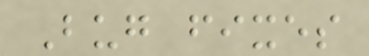Bug fixes
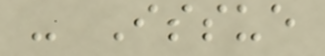- Issue
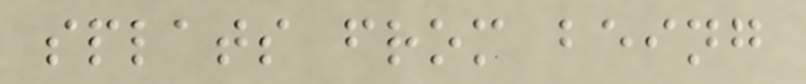splats from being
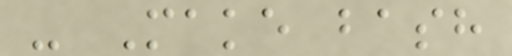- Make bash
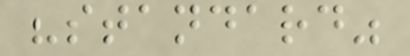"standard"
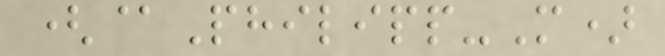(@Philipp-M)
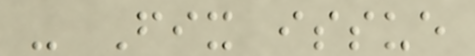- Fix issue
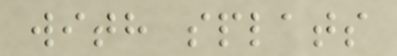with splats
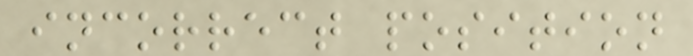incorrect position
